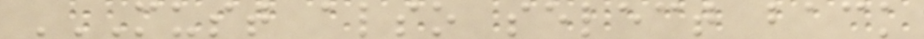MUST ALSO SELECT BACK
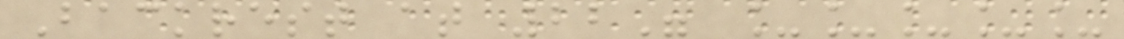Backrest at 22" _____
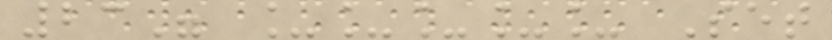23" _____ Set
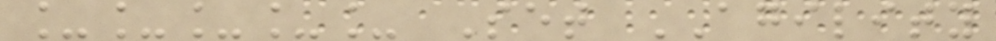_____ Set AGILITY
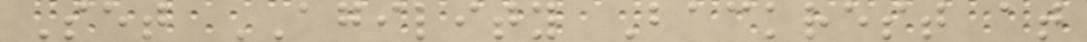Set AGILITY Backrest at
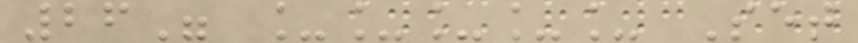26" _____ Set
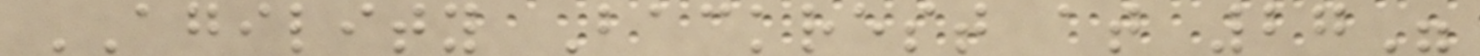AGILITY Backrest at 27"
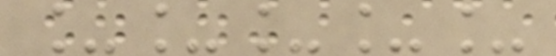_____
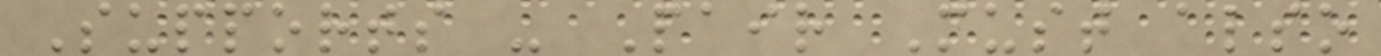Supports - Pair Must also
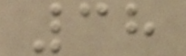38
